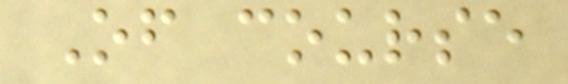Of course
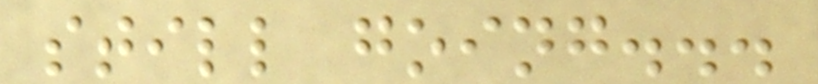still going...
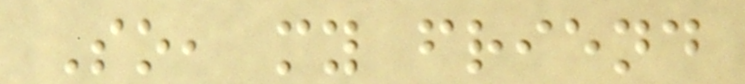So, my friend
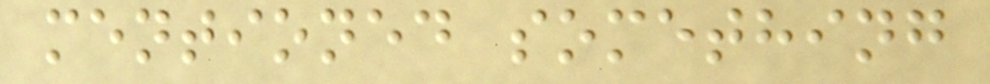mentioned something
